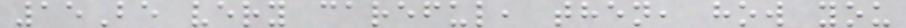15Be very careful, then, how you
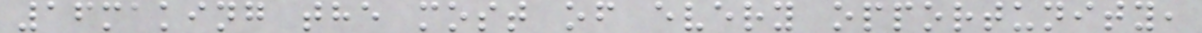16making the most of every opportunity,
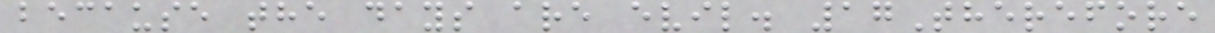because the days are evil. 17Therefore
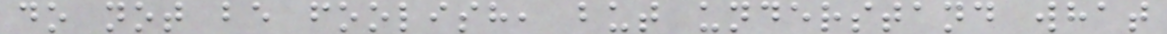do not be foolish, but understand what
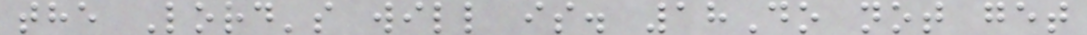the Lord's will is. 18Do not get
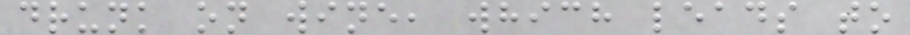drunk on wine, which leads to
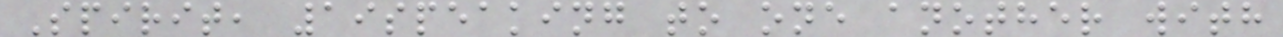Spirit, 19speaking to one another with
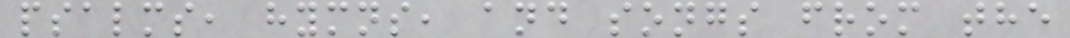psalms, hymns, and songs from the
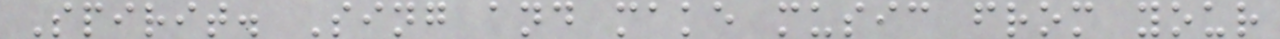Spirit. Sing and make music from your
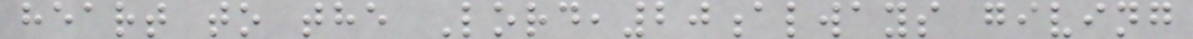heart to the Lord,20always giving
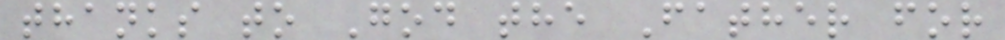thanks to God the Father for
